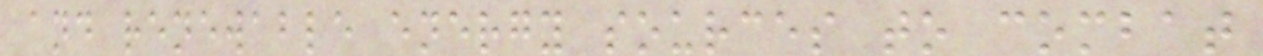and renewable energy sources to combat
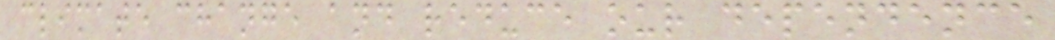climate change and reduce our dependence
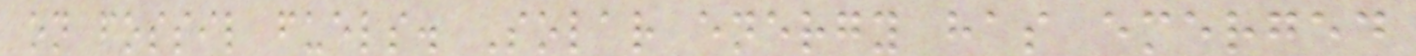on fossil fuels. Solar energy has emerged
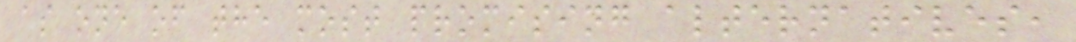as one of the most promising alternatives,
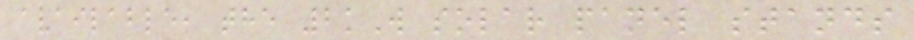available, the 2kW solar panel stands
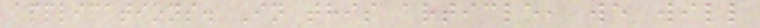applications. In this article, we will
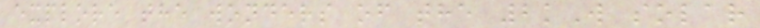explore the wonders of the 2kW solar
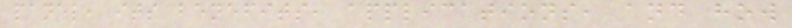panel, its benefits, applications, and how
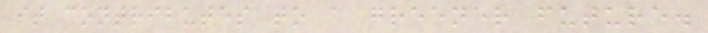it contributes to a greener future.
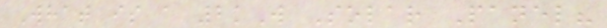What is a 2kW Solar Panel?
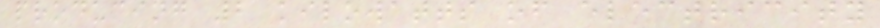producing 2 kilowatts of electricity
